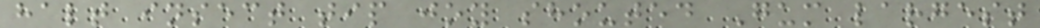halt insect tip joy shouted Gum largest
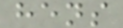hens
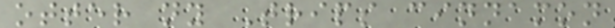otter ny Trips cinnamon
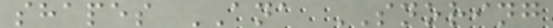shapes ANA SNORING
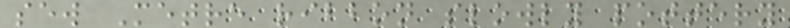sew Metre ribbon slowly pottery
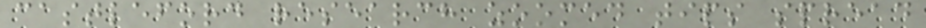castleford research zoomed tips spread
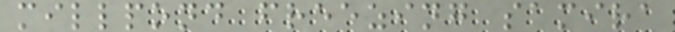millpond freezing samira
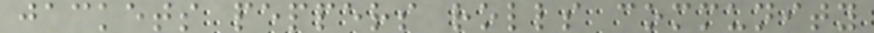jackets peppers rolls community
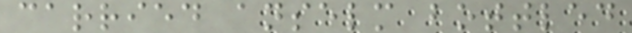carried anselm bottled
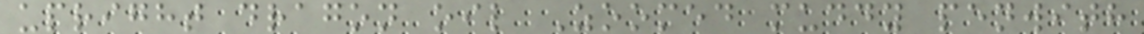upright dragon oil Zoomed muddy penwith
